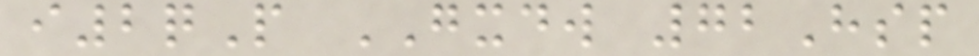i2qP GXDW 72Hsp
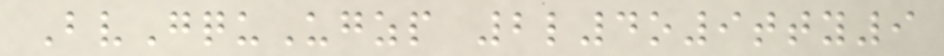BvGquUgzp 2l4o9tty9
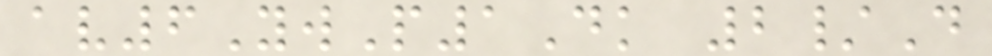av6YwP1Dk 2/D
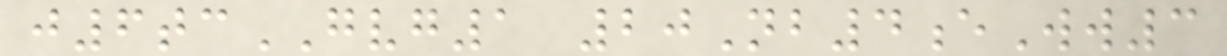j6tcGVG1 20Nb4eWw3
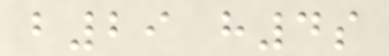b29 h4s
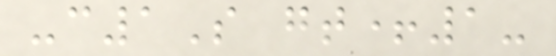-c1S gt+1-
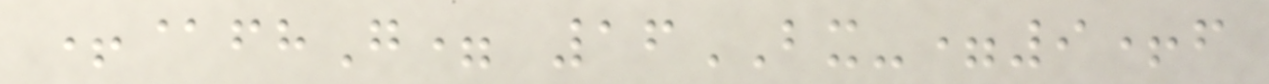+@fhG= 16BX-=9+f
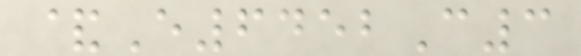&E6452C3
